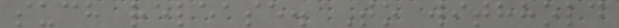such release. To withhold
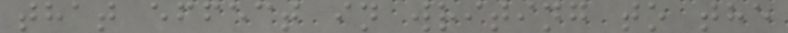that effect in writing to the
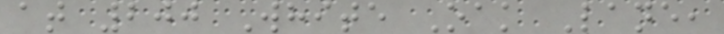at 200 White Oak Lane,
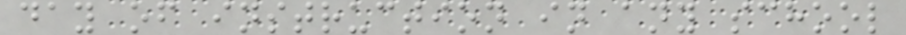day of instruction in any school
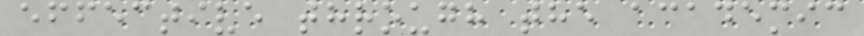effective through the academic
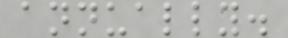annually.
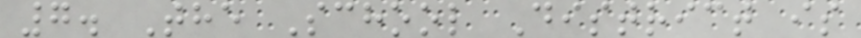7. The School District is
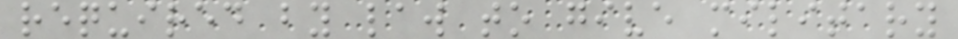required by law to give military
